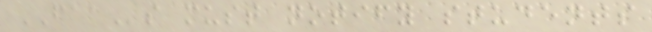FAAs must notify students
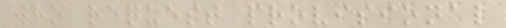who request provisional
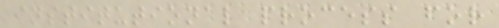institutional process for
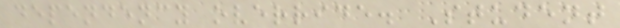dependency override. Student
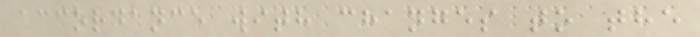accordance with changes to the
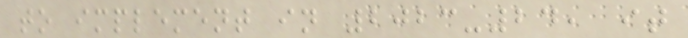to implement in 2023-24, it
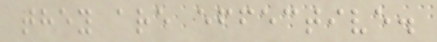they are effective.
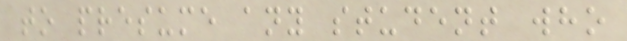to presume any student who
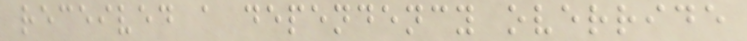received a dependency override
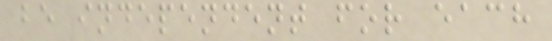be independent for each
